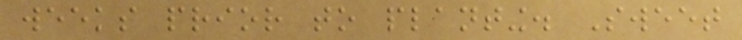weeks prior to planting. Sweet
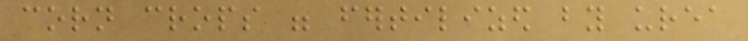corn crops were fertilized by urea
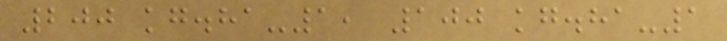200 kg.ha-1, 100 kg.ha-1
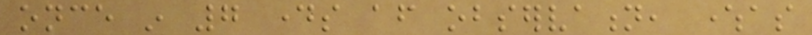once in 7 days after observation, whereas
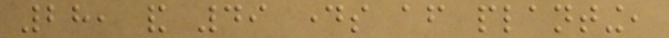28, and 49 days after planting,
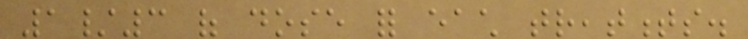1/3 of dose for each treatments.
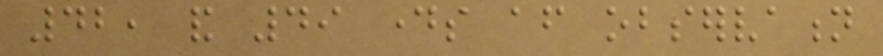42, and 49 days after observation
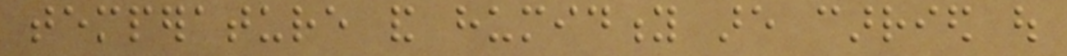temperature and humidity are carried out
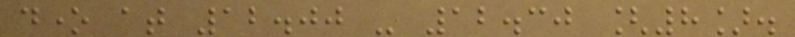done at 12.00 - 12.30 [8].
